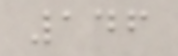146
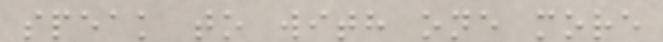speak to with one more
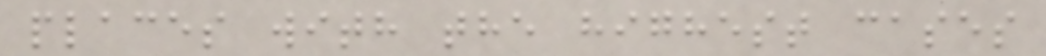places with the highest cases
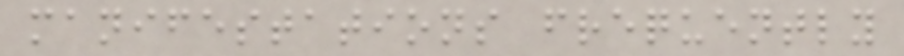manifestations frequently
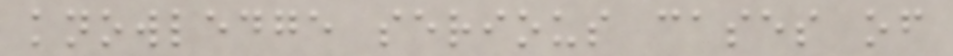knowledge serious cases of
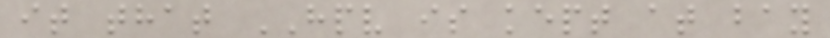it that HPV is kept at bay
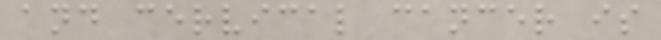and cervical cancer is
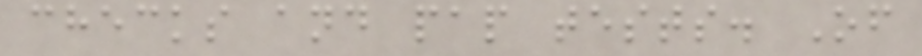checks and pap tests. Of
